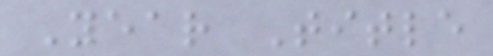Year Title
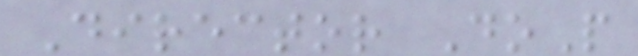Director DoP
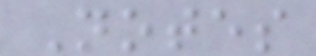Notes
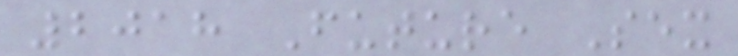2018 Future Sex
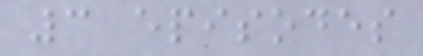3 episodes
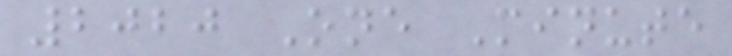2020 One Minute
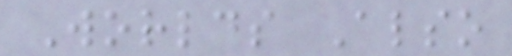Worlds Also
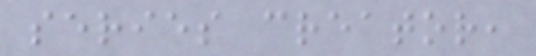series creator,
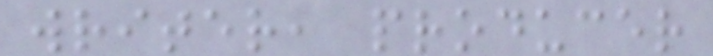writer, producer
